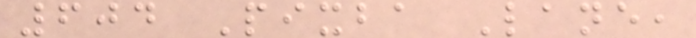604 Pixba Lane,
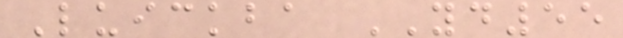Luickba YD55
